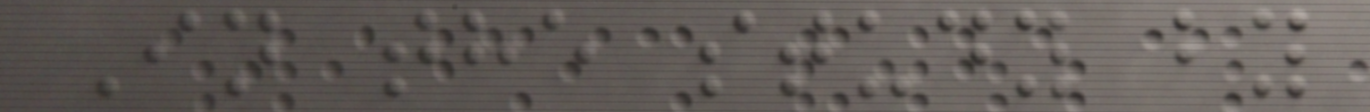In the study by
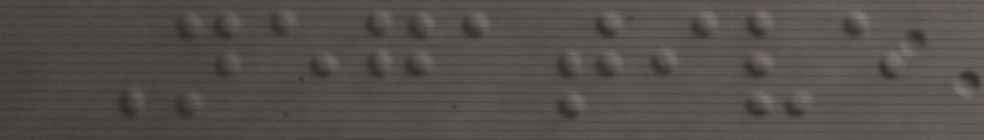Negative
